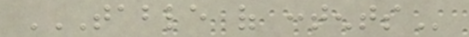TABLE OF CONTENTS
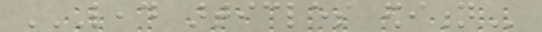LEAD ARTICLES EDITION
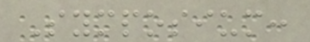Symposium:
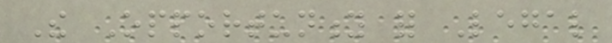The Opportunity for Legal
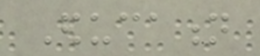Education
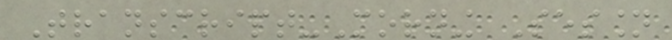Transcript-Morning Session
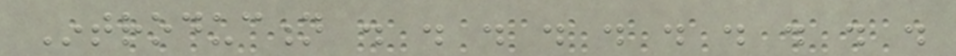Introduction . . . . . . . . . .
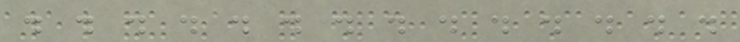. . . . . . . . . . . . . .
